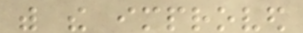with the improved
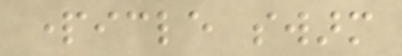particle swarm
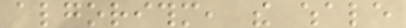algorithm, the whale
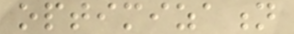optimization
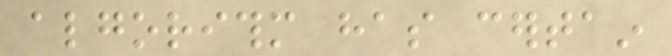algorithm has certain
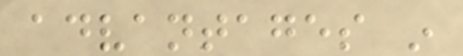advantages in
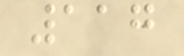117
